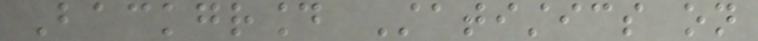Background Statistics on
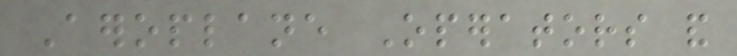Aeroplane Operators and
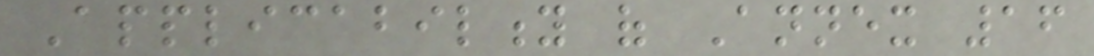Applicability of Annex 16
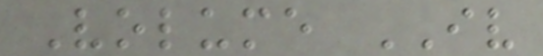Volume IV
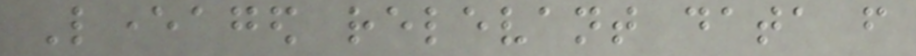Leveraged relevant data from
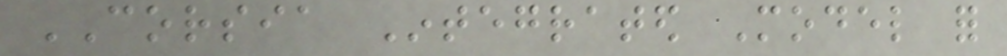CORSIA Integrated Model for
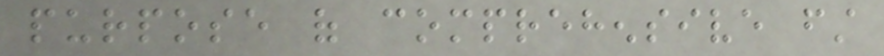purpose of comprehensive first
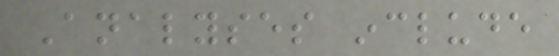Analyses include
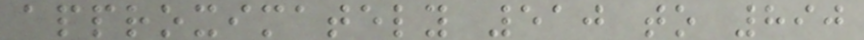approximately 510 to 890
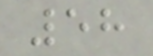58
